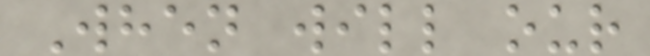When will our
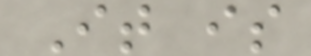It is
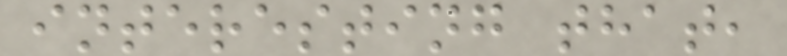interesting that,
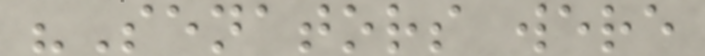"Senators were
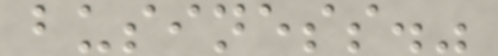business."
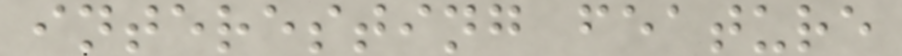interesting feature
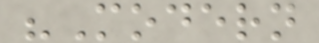"Modern
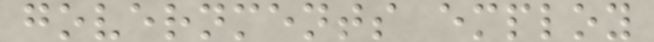governments employ
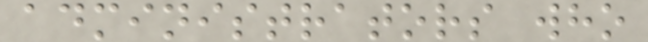administrators who
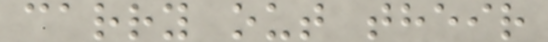carry out their
